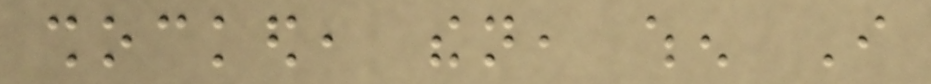shocked, then, when I
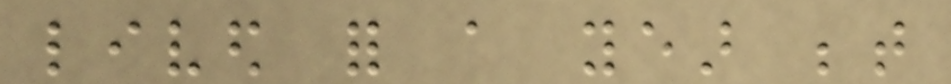lived for a year between
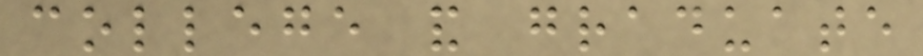college and graduate
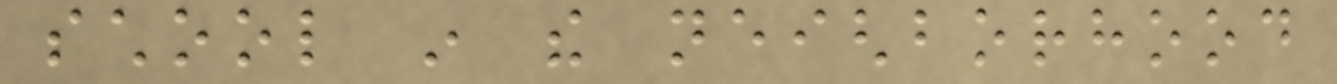school in the neighborhood
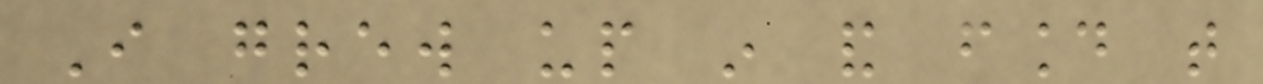I grew up in and found that
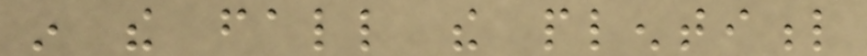in the fall the plentiful
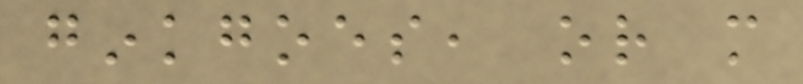ginkgoes, or more
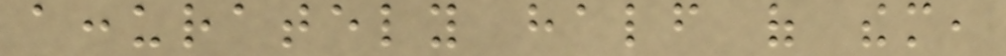accurately half of them,
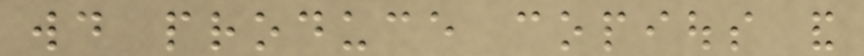would produce copious and
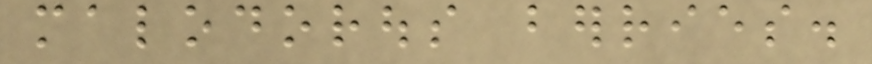malodorous berries.
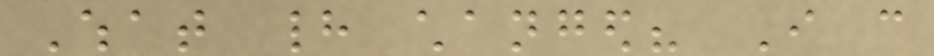What had changed? I can
